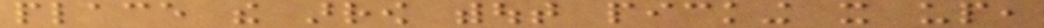place the arrow without picking it up,
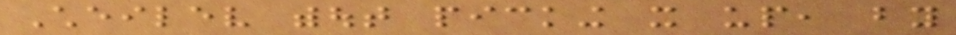Cheilev without picking it up, by
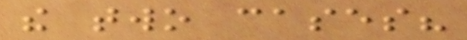the two cases?
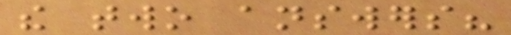the two answers?
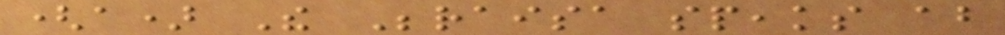(a) The Beraisa speaks about
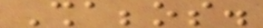Shabbos.
